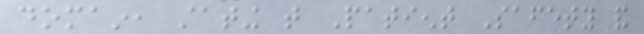domain, stating that Patient Safety and
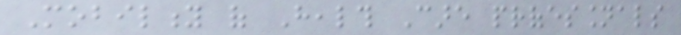Mobility of Health Care professionals
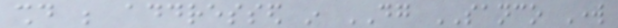should be addressed in DG SANCO Work
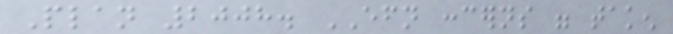Plan 2008. EFN concerns were taken
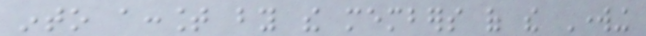into account by the members of the Working
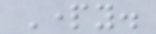Party.
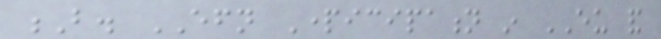B. EFN Participation in EU and
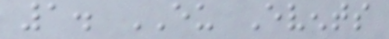1. EU Events
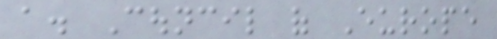a. Council of Europe
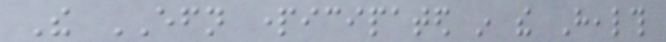The EFN participated in the Health
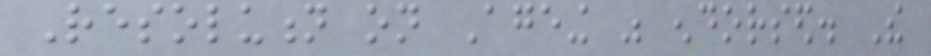Resolution on Ageing was endorsed. The
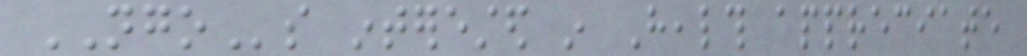NGOs interested in Health appreciate
